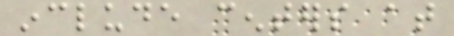include centers at
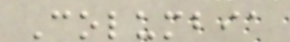Columbia
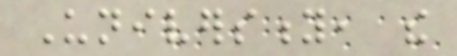University, the
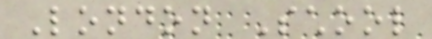London School
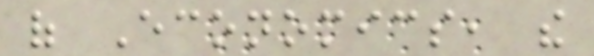of Economics, the
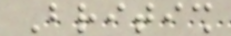British
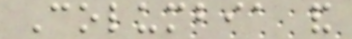Columbia and
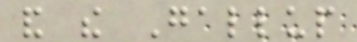and the Gallup
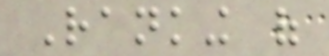Ranking of
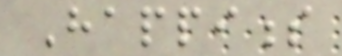Happiness
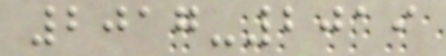2017-2019
